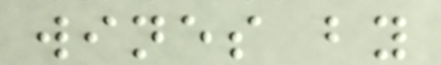wines by
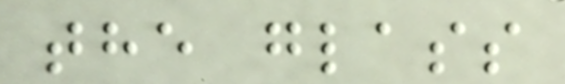the glass
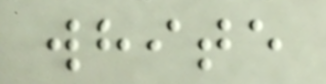white
